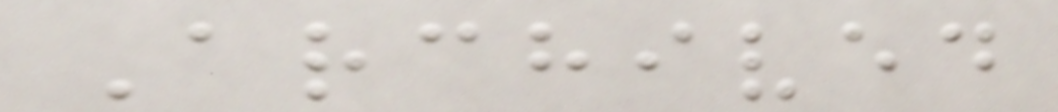Archived
